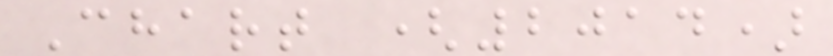Chart (2014)
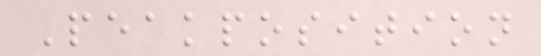Peakposition
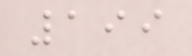199
